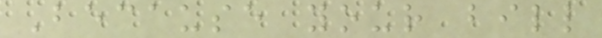Because your bill
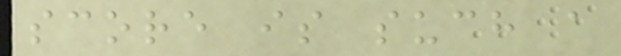score is such a
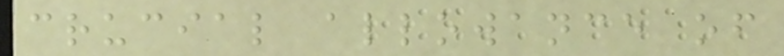crucial allowance of
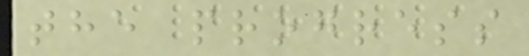the progress
